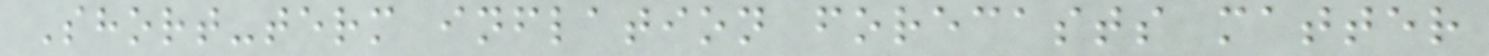Short-term inflation forecasts matter
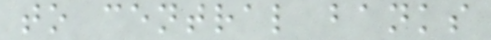to central banks
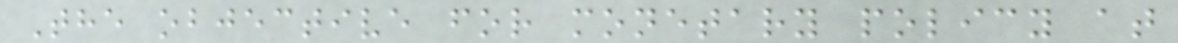The objective for monetary policy at
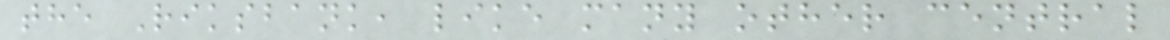the Riksbank, like many other central
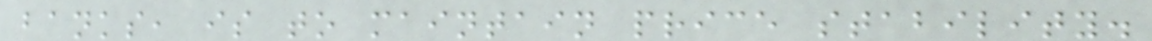banks, is to maintain price stability.
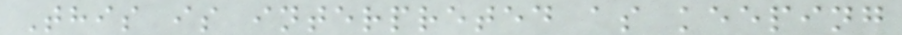This is interpreted as keeping
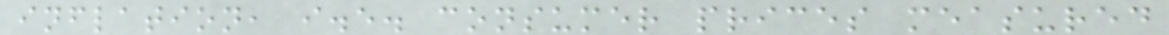inflation, i.e. consumer prices measured
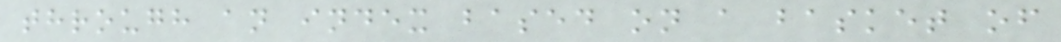through an index based on a basket of
